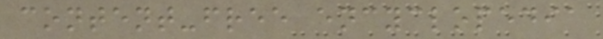content-free encyclopedia
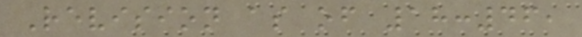Revision as of 18:46,
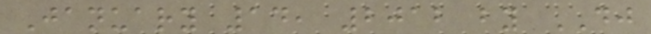January 14, 2012 by DJ
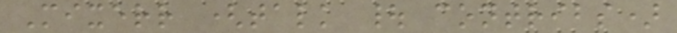Mixerr (talk | contribs)
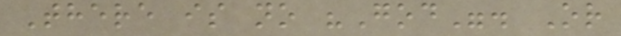There is no "God". Or
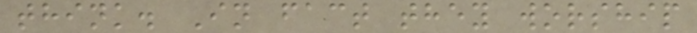think. In fact they worship
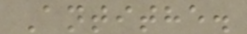Antithe.
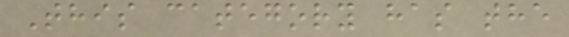This category has the
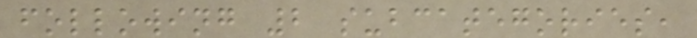following 2 subcategories,
